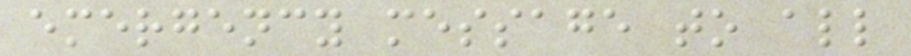emergency message to all
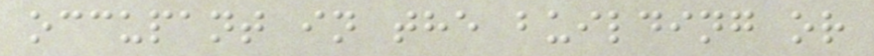occupant in the building or
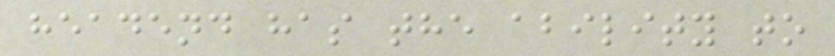headend has the ability to
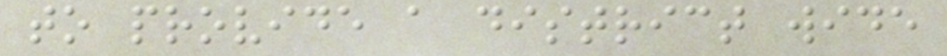to provide a district wide
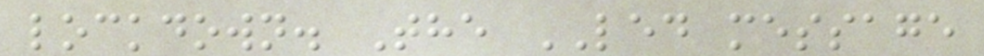lockdown. The LED message
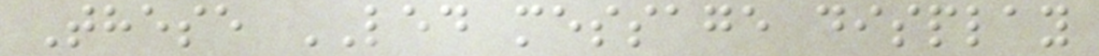These LED message display
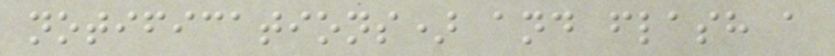notifications) and flash a
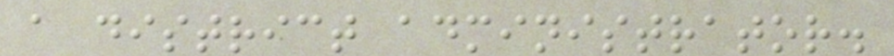a district administrator.
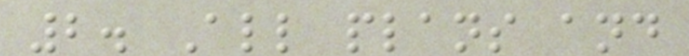2. All plans and
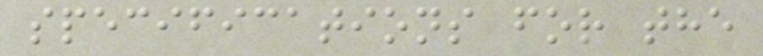specifications for the
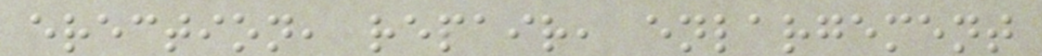erection, repair, enlargement
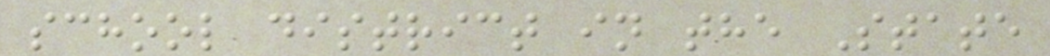school district in the State
